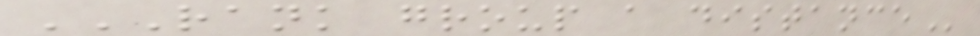RANK GROUP A DISTANCE
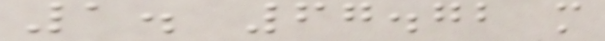1. 67.72 m
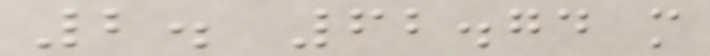2. 62.74 m
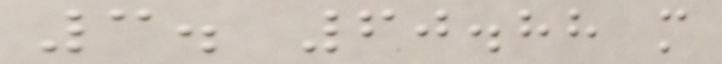3. 60.88 m
